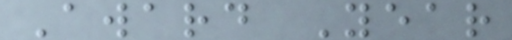Award Year
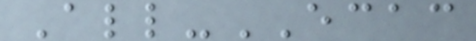All-ECAC
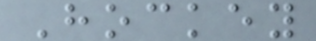Hockey
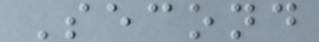Second
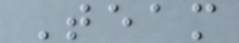Team
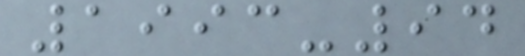1993-94
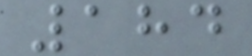184
